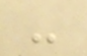-
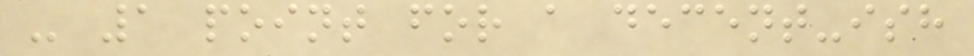- 1 point for a decent-ish
